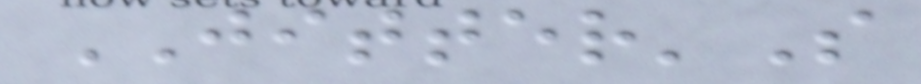JITTER'S
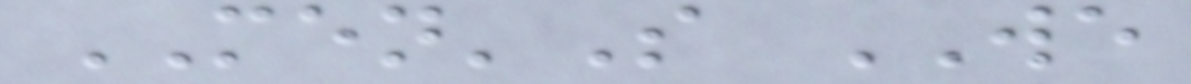MEN'S WE
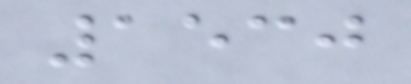1530
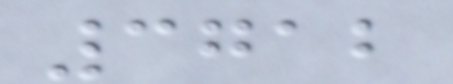3712
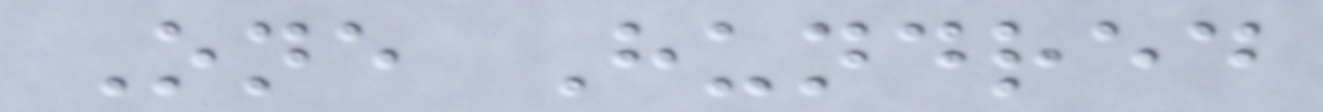One Hundred
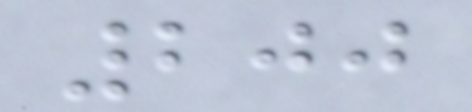200
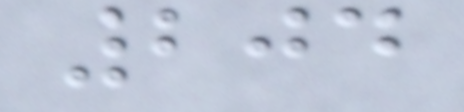204
